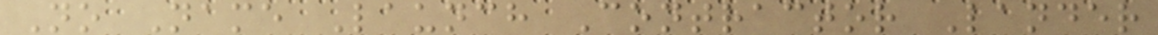No Name Launch Contractor Lander
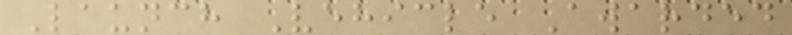Launch Vehicle Awarded
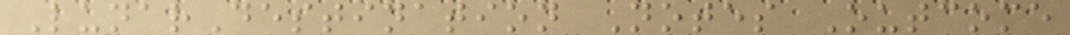LunarDestination Notes Outcome
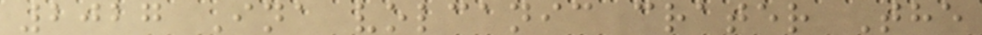2027 Ina volcanic crater The
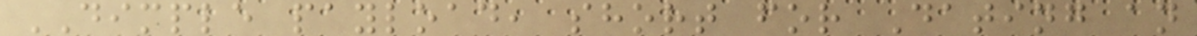DIMPLE payload, short for Dating an
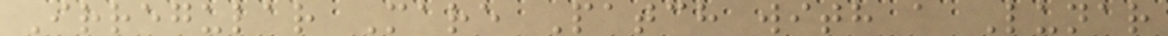Irregular Mare Patch with a Lunar
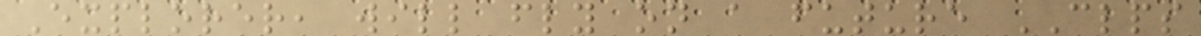Explorer, will fly on a future CLPS
